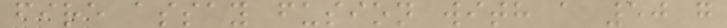fire assay fusion with a 50 g
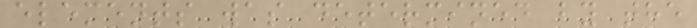elements was determined by the
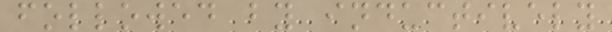followed by inductively
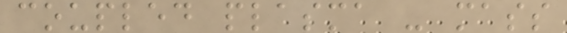coupled plasma - mass
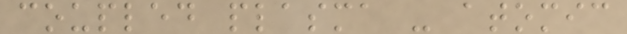coupled plasma - atomic
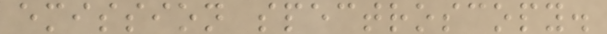emission spectroscopy.
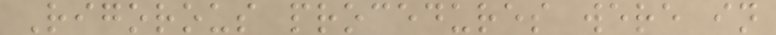Rigorous procedures were in
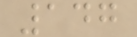147
